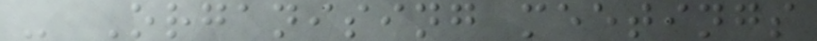- Organising meetings
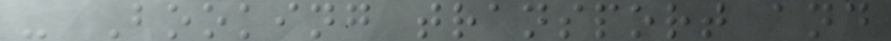- Booking transport and
